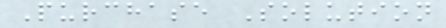Purchase Solution
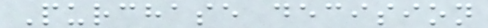Purchase decision
